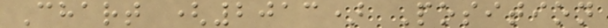Chart (2013) Position
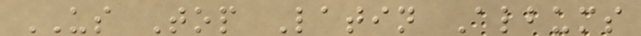US Top Latin Albums
